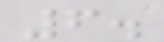6.
